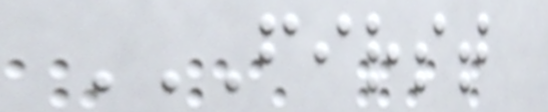FIRST
